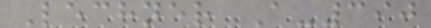Lechner A-390
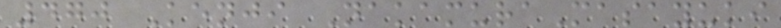470 Kenji NakamuraMasayuki
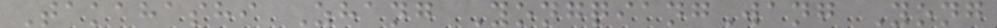Takahashi Zhang YongqiangWang Yong
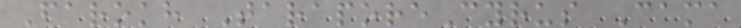Farokh TaraporeCyrus Cama
